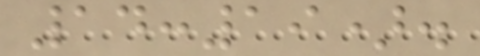14:19).
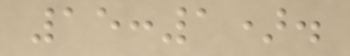15:1).
